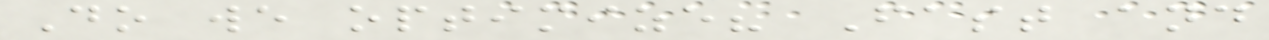Do we optimize? Fast and
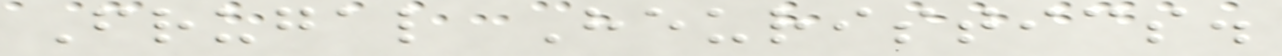Frugal Heuristics.
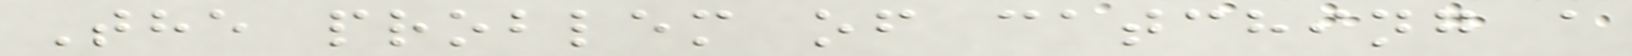The problem of catching a
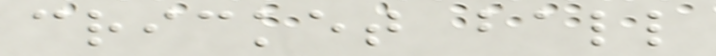cricket ball
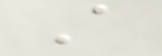A
